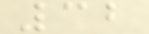32
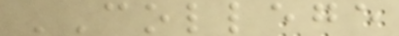COLLEGE
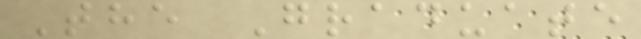The Graduate
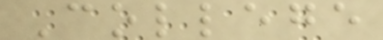College
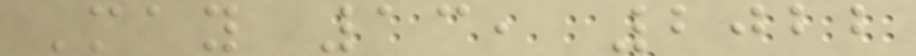May 13, 2022
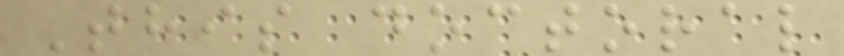This doctoral
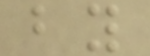by
